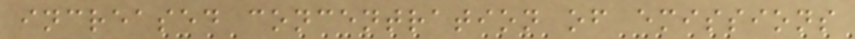increased concentration of emissions
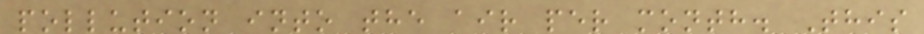pollution into the air per month. This
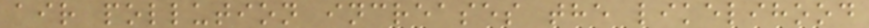air pollution increases the likelihood
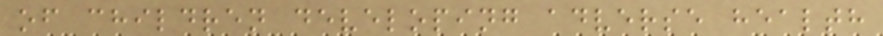of children developing adverse health
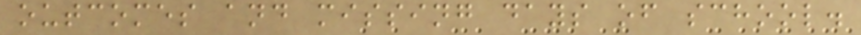outcomes and missing days of school.
